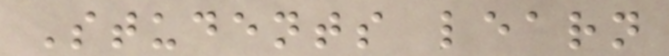Students learn
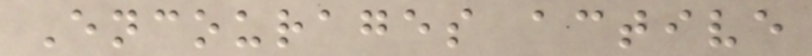Encourages active
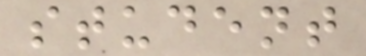student
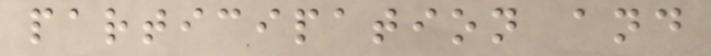participation and
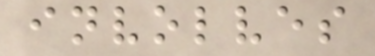involves
